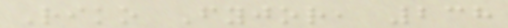Riko Fyjor, 238
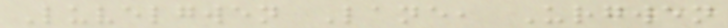Luvelgwen Lane, Urgwen
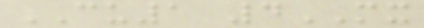CU1 4MX
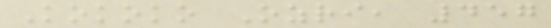Kokoko Ozri, 457
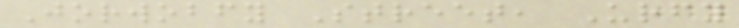Jorwobfy Street, Urfy
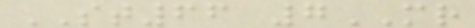ST66 7MR
